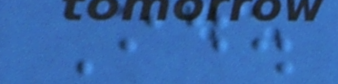Id.
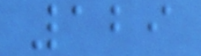129
